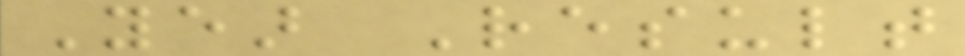Year Result
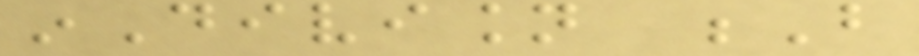inDivision B
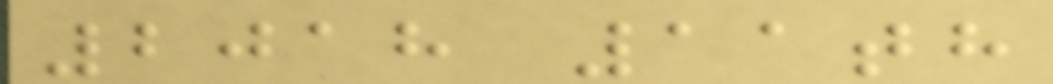2018 11th
